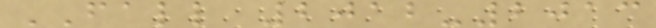FALL 2012-2013
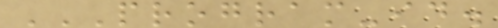PROGRAM-ID.
